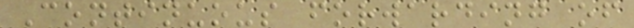Continuous forwarding of
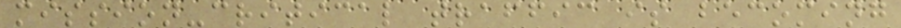mission-critical traffic is becoming
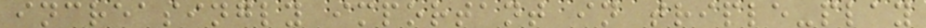increasingly important in triple-play
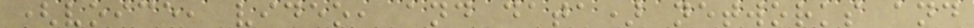(voice, video, and data) networks and
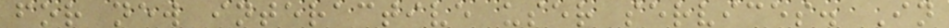for new interactive user services. In
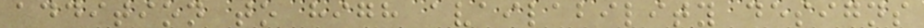addition to high availability designs
